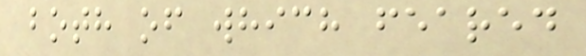both of which feared
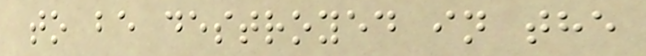to be destroyed in the
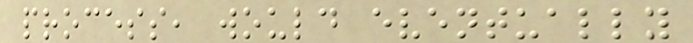process, would eventually
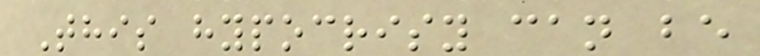This hypocrisy can be
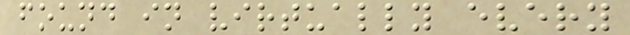found in virtually every
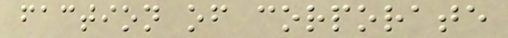faction of corporate
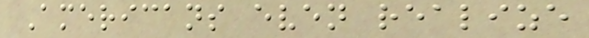Americans even realize
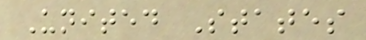United States
